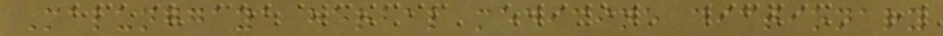Malunggaya herbal medicine dictionary
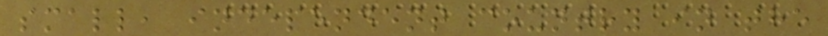small, independent country in the
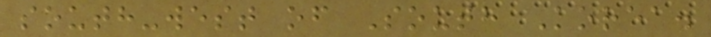south-west of South Korea.
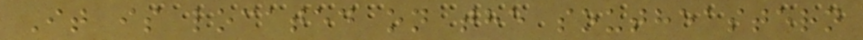It is located on the southeastern
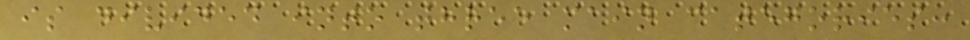is divided into three main categories:
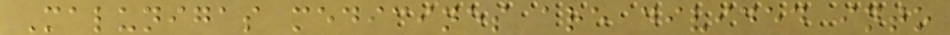Malunigas medicines are divided into
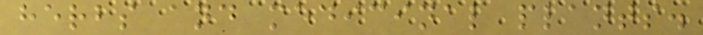herbs and medicinal plants.
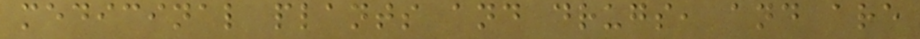medicinal plants and drugs, and are
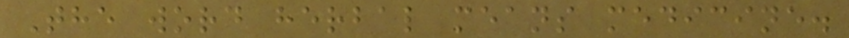The word herbal means medicine.
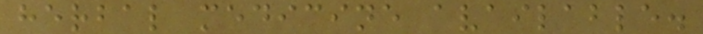herbal medicine available.
